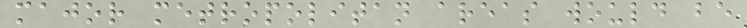major metropolitan areas would be
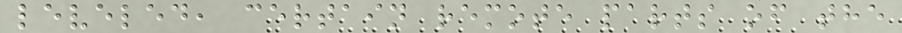leveled, certain remote parts of the
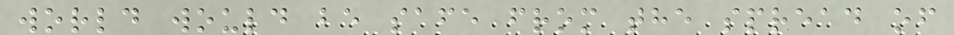world would be safe from the spread of
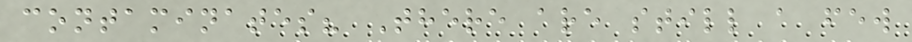contaminates? There are still a few
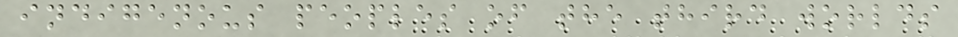indigenous peoples of the third worlds
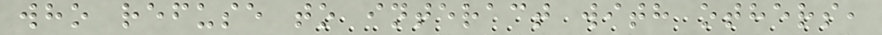who refuse to interact with others,
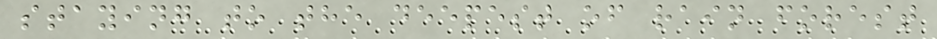staying to the deepest of rain forest
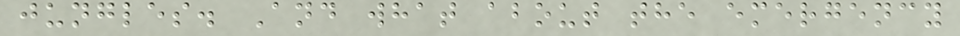jungles. And what about the emergency
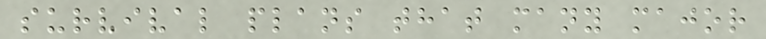survival plans that many major
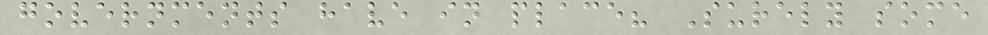governments have in place? Surely some
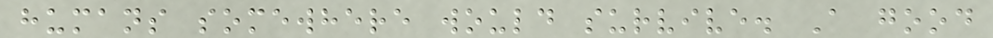humans somewhere would survive. A good
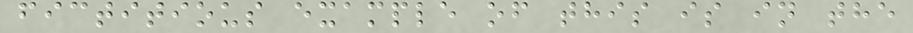fictitious example of this is in the
